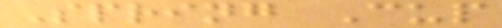Spring Cup
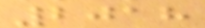2018
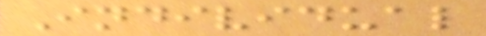Individual
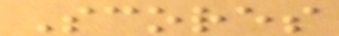Scores
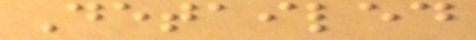Detailed
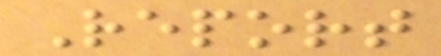Report
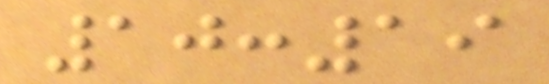10:19
